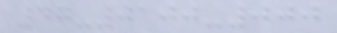47-0100-000
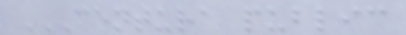CENTURA PUBLIC
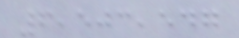6,503,547
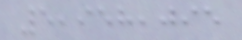5,958,095
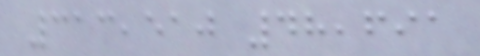313,510 48,691
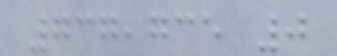737,735 0
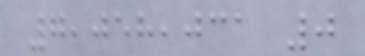7,058,031 0
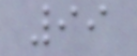99
